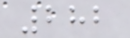282
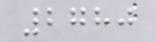2780
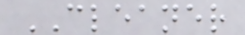CLEANER
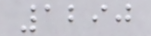1290
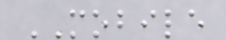MOBILE
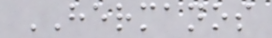HERMANOS
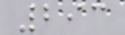293
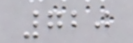720
